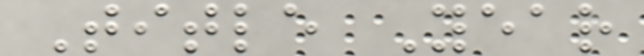Title Year
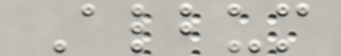Album
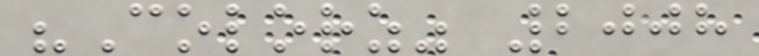"Colorz" 2008
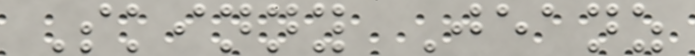Skinny Jeanz
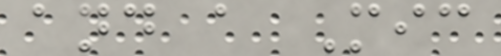and a Mic
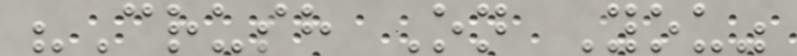"Crush On You"
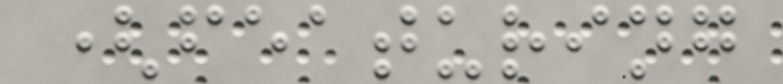(featuring
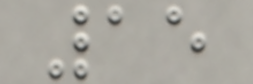15
